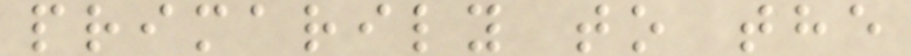primarily to the
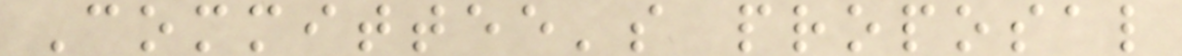Committee's proposal
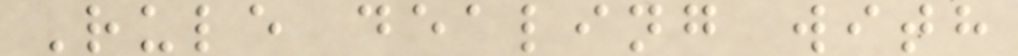Rule dealing with
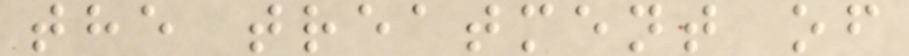the treatment of
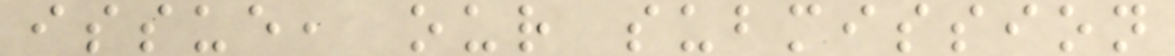issue, our submission
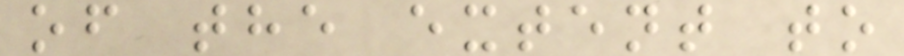of the extent to
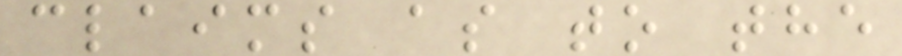claims as to the
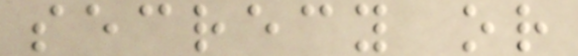secrecy or
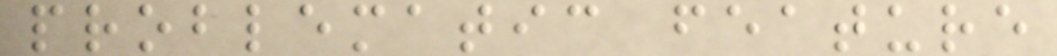problematic feature
